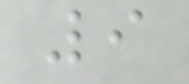9
